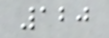120
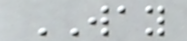WAY
